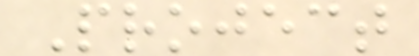Project
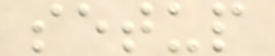setup
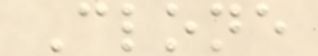Clone
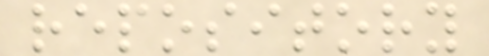repository
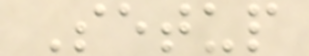Setup
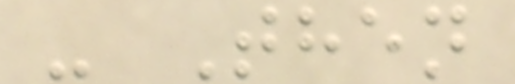- Then
